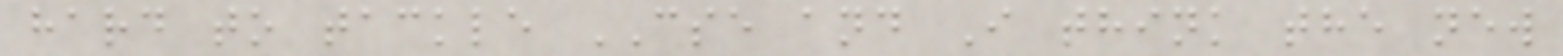hard to tackle CSE and I think the new
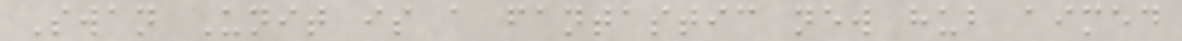Swan Unit is a fantastic new hub aimed
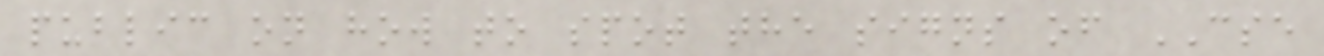public on how to spot the signs of CSE
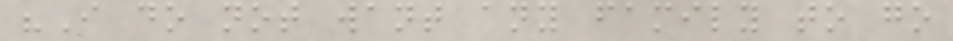"I do not want any family to go
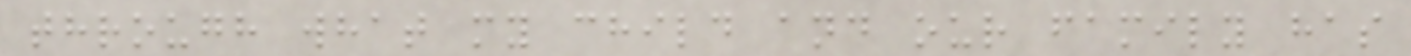through what my child and our family has
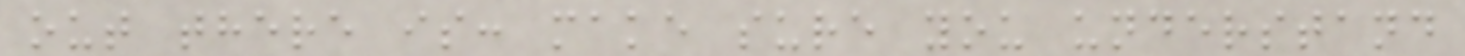out there is: make sure you understand
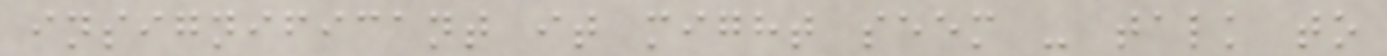insignificant it might seem - talk to
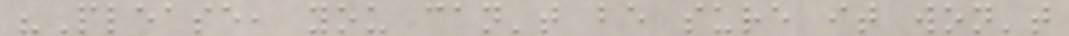"Please, you can't be sure it won't
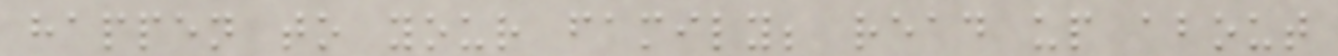happen to your family; read up about
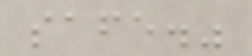safe."
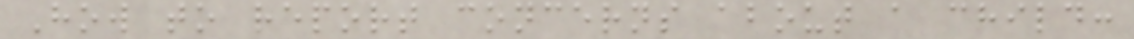How to report concerns about a child:
